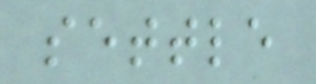settle
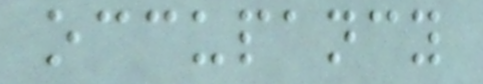occupancy
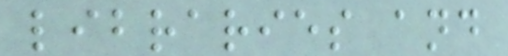libraries and
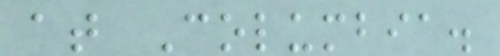at Columbia.
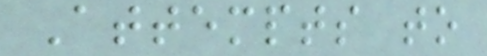Attempts to
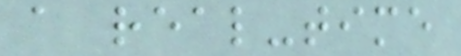a real-time
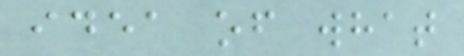idea of what
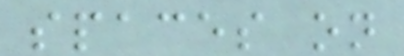spaces on
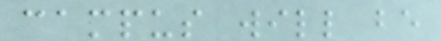campus will be
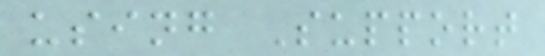using Support
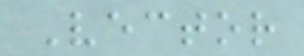Vector
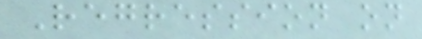Regression on
